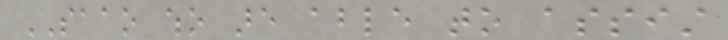SAAO who are able to assist
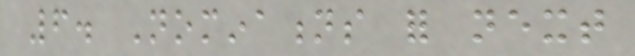6. Nominations for next
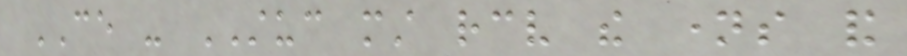CE - STUC must receive the names and
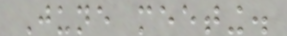June meeting.
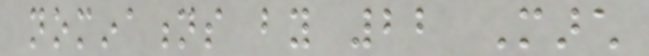nominations by 22 March
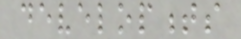developments
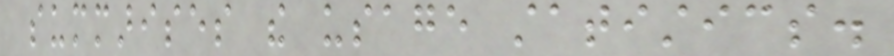summarises the usage statistics.
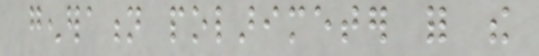generation polarimeter for the
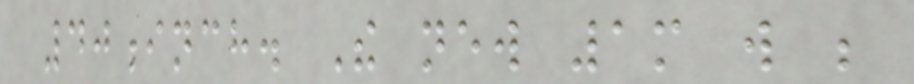40inch. The new 1m will be
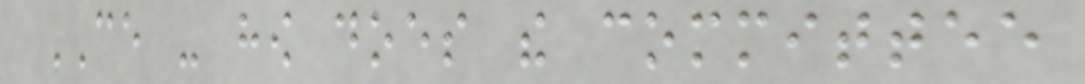CE - how does the committee
